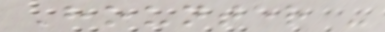Hounter -
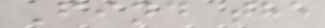Find the
